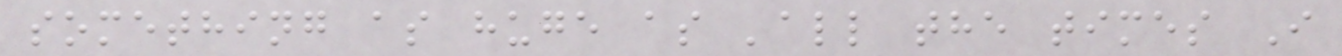something as huge as 'all the times I
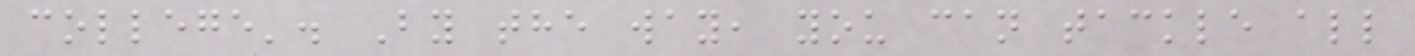college'. By the way, you can tackle all
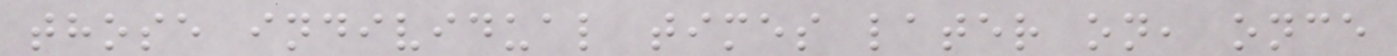those individual times later on, once
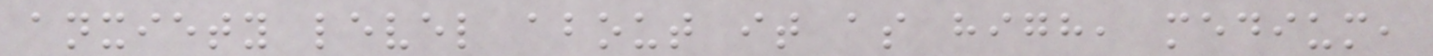anxiety level about it as high, medium,
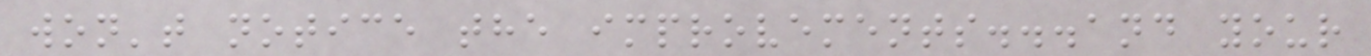won't notice the improvements...and your
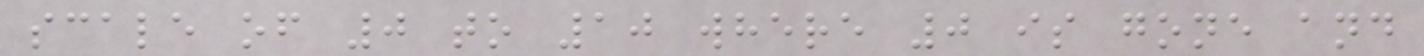scale of 0 to 10 where 0 is gone and
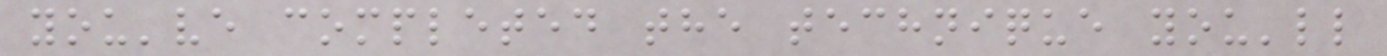you've completed the technique you'll
